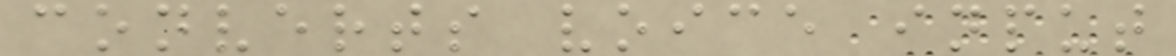converts voice input
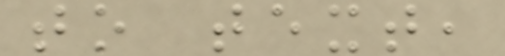to text,
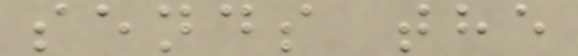sends the
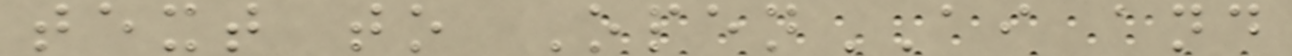text to OpenAI and
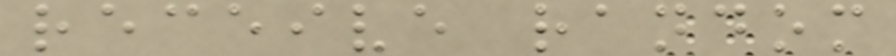receive random
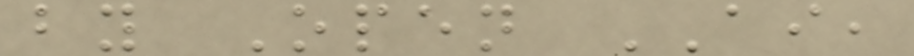by Open AI,
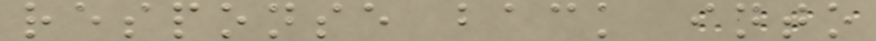response back into
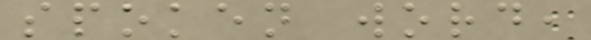spoken word,
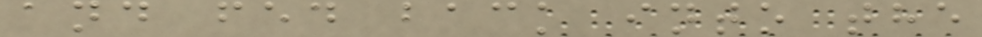and fed back into the
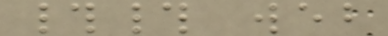## web
